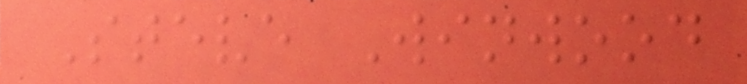Steve Winwood
